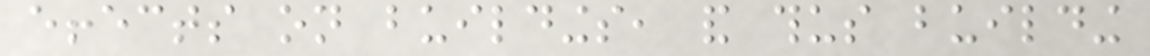effects on buildings, and thus building
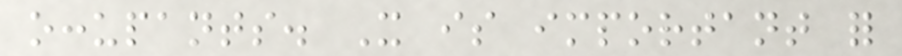occupants. It is important for
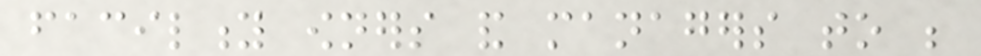facility owners and managers to be
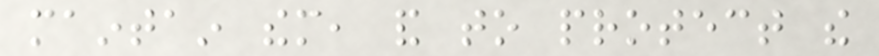maintain them, and to protect the
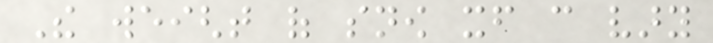The weight of snow itself can vary
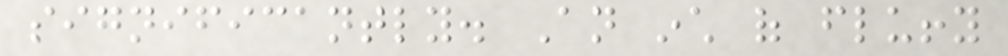significantly. An inch of fluffy
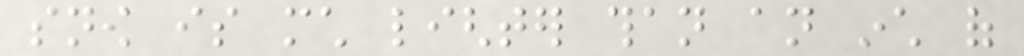snow is much lighter than an inch of
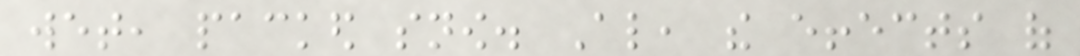wet, packed snow. Also, the effects of
